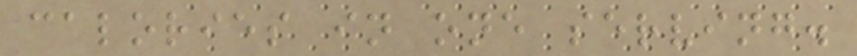calories in one serving.
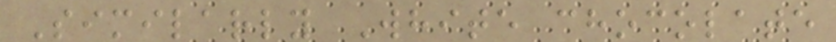Similarly White chocolate
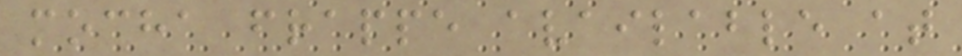mocha frappe available at
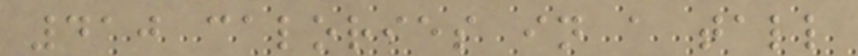410 calories in a tall
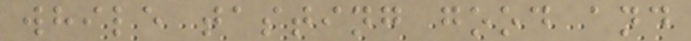while tasting good and
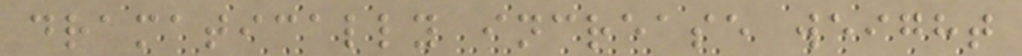dramatically increase weight
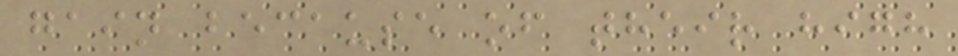gain because of their high
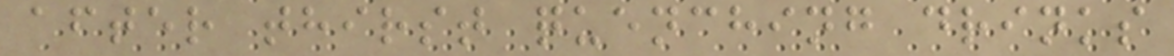after thirst quenching drinks
